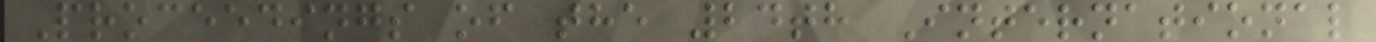Proceedings of the 24th International
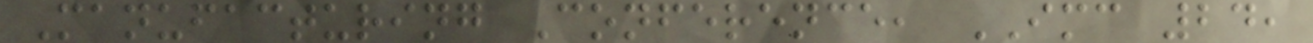Manufacturing Conference, IMC 24,
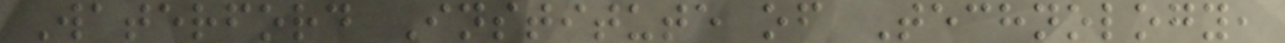Waterford Institute of Technology,
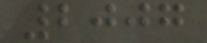2007
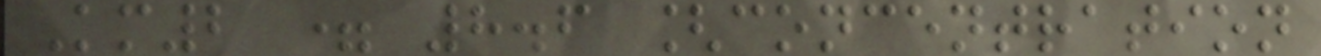Km2 = 8.6 [concentration
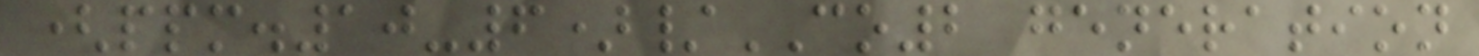(ppm.10-6)/CO2 generation
